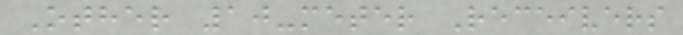Other 10-meter Receivers
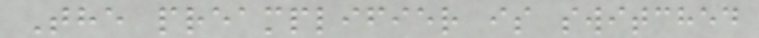The preamplifier is switched
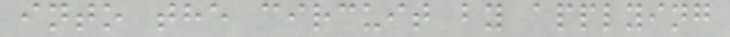into the circuit by applying
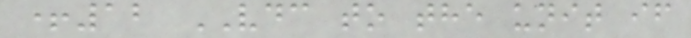+12 VDC to the unit if
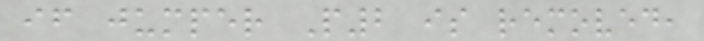if jumper P2 is removed,
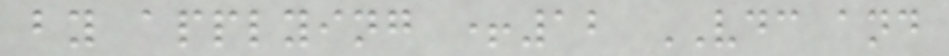by applying +12 VDC and
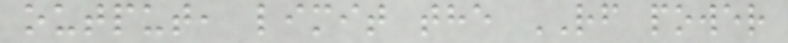output, limit the RF power
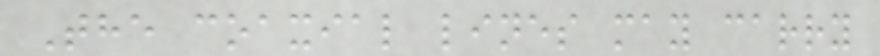The coaxial lines may carry
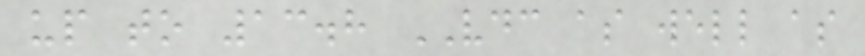up to 13.8 VDC as well as
